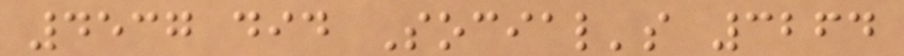4537 did Social's 3264
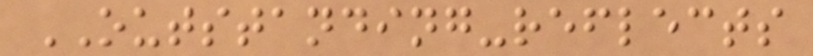OUTSTANDING-reflects
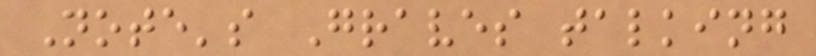Note's Graves talking
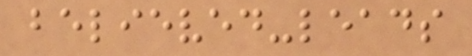believed-leads
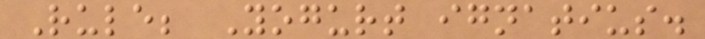Rule; Yogurt ignatius.
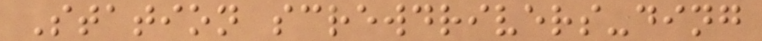Station screwdrivers-ding
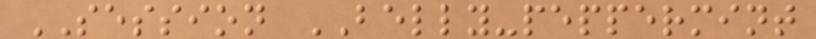SESSION BELLY-peppermint
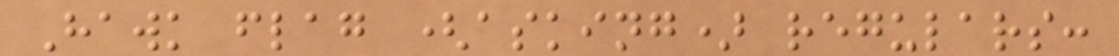Hawk flag (asking) regulars:
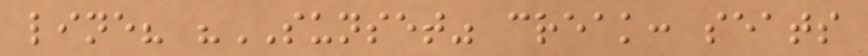line? "SUNSET" creak: seats
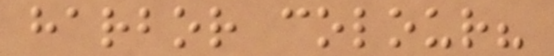harbor colour?
